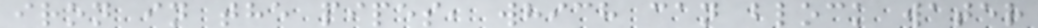iron in the pipes, which can block water
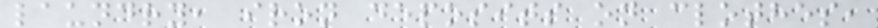laundry, iron deposits on clothes,
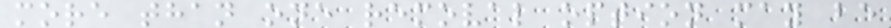more than one removal option may be
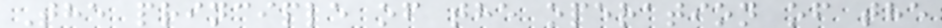The principle of the operation of the
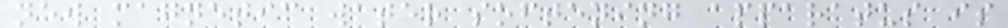new magnetic water softening apparatus is
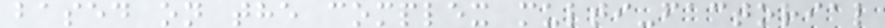based on the complex multi-factorial
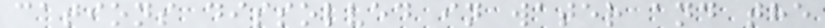cations dissolved in water and the
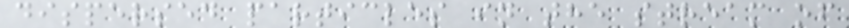dispersed particles in the stream of
